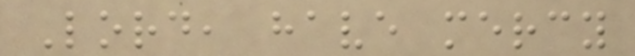Lord, have mercy
